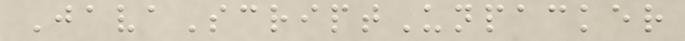JavaScriptUnpacker
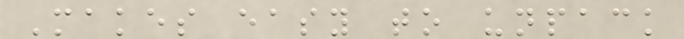Makes easy to unpack
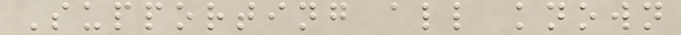Supporting all known
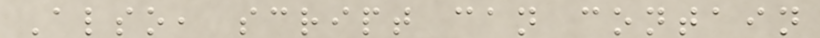Also, script can contain
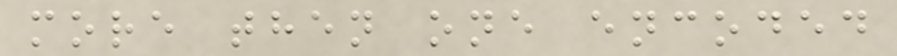more then one encoded
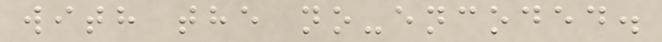with the no-encoded.
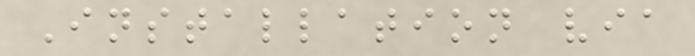Installation via
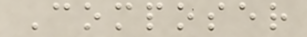Composer
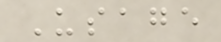Usage
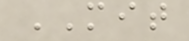MIT
